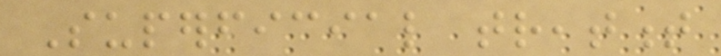Superficial treatment
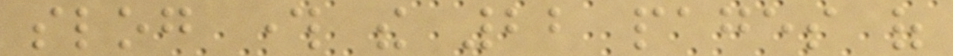slog through the 22 pages of
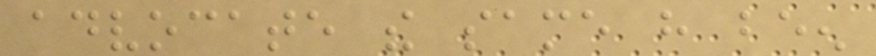advocate the same have been
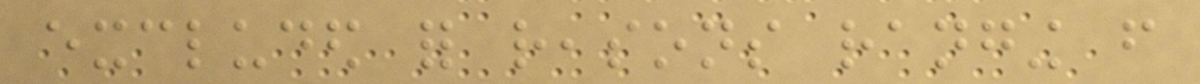excluded for reasons ranging from
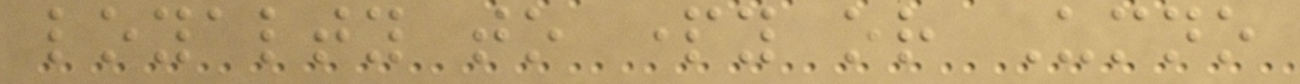loyalty to party or Umno
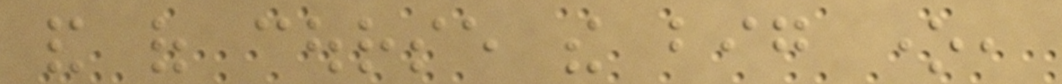and of course the big one,
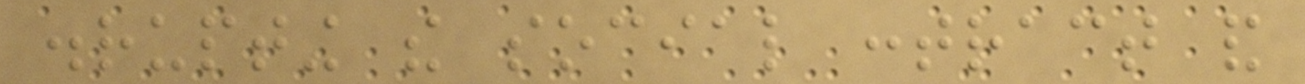disrupting the social contract and
